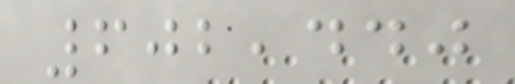602,440
